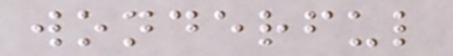wonderful
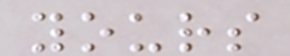yours
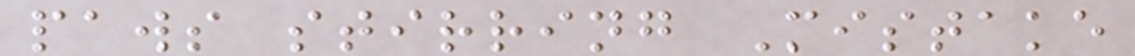paws stirring Mistake
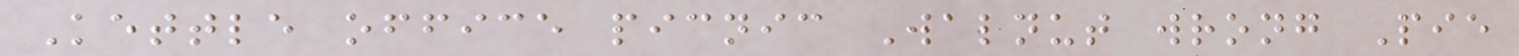Kettle office picnic Walnut wrong Pie
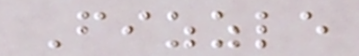Fizzle
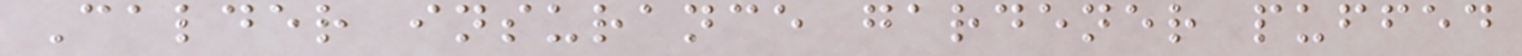Calder insurance gardener puffed
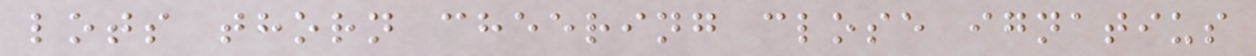lots thorn cheering close ignatius
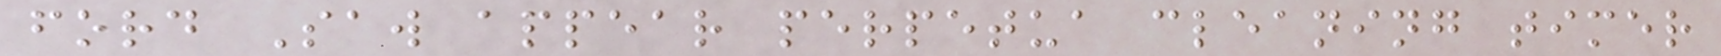ford Saw appear perpetua cleaning timer
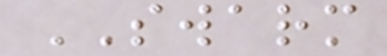SWARM
